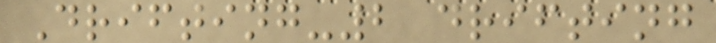Drifting-2 drifting
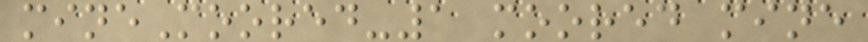mineMoored-1 moored mine
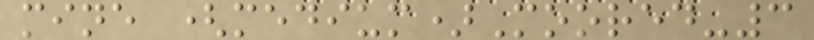mine (medium)Moored-3
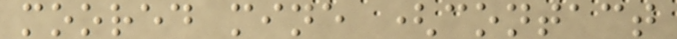moored mine (contact
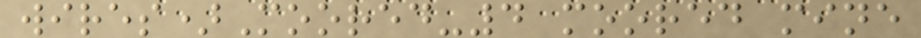wires)Moored-4 moored mine
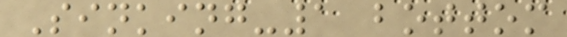Sinking-1 bottom
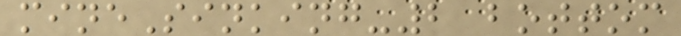mineSinking-2 bottom
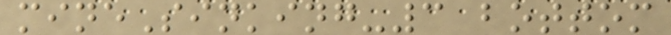mineSinking-3 bottom
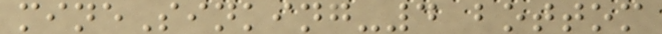mineSinking-4 bottom
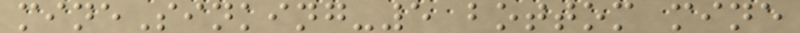mineSinking-5 bottom mine
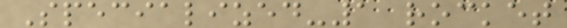Specialized-1 rocket
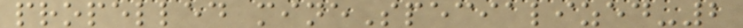propelled mineSpecialized-2
